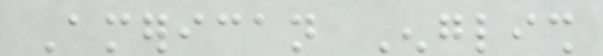American English
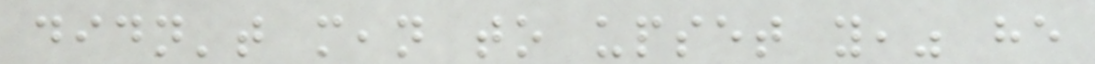didn't mean to upset you," he
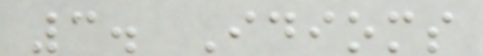3. Idioms
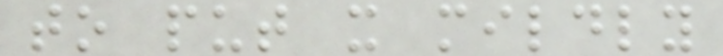to put it mildly
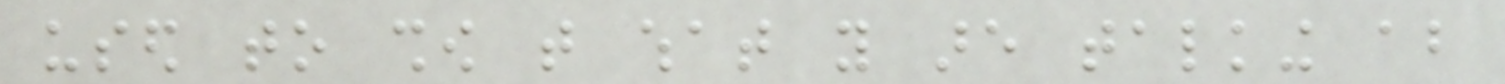used to show that what you are talking about
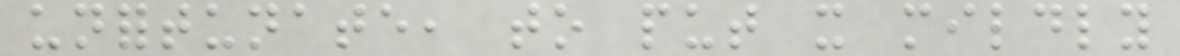unfortunate, to put it mildly
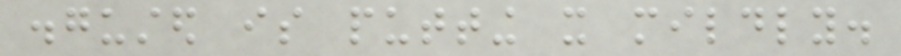disgusted is putting it mildly.
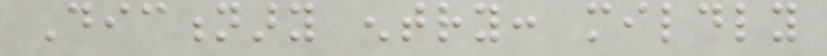Dictionary entry: mildly
